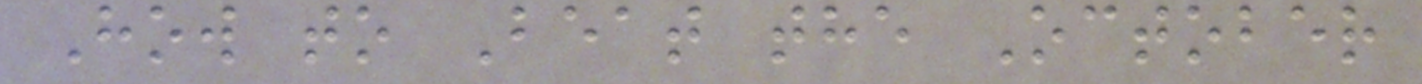How to Beat the October
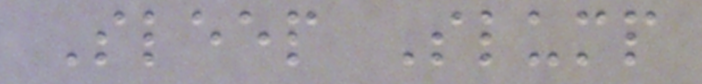Sleep Slump
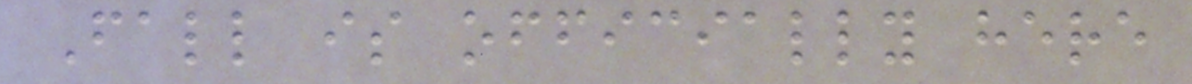Fall is officially here
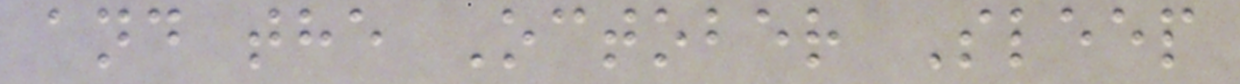and the October Sleep
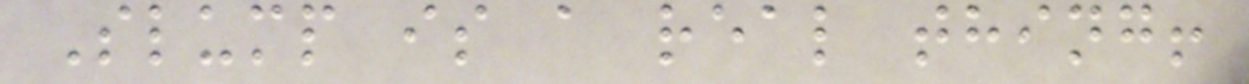Slump is a real thing!
